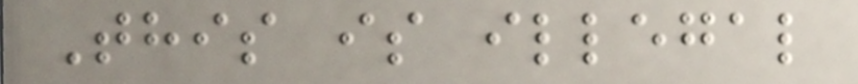This is illegal
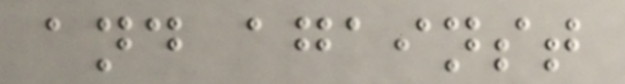and against
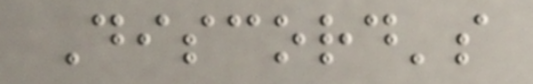Discord's
